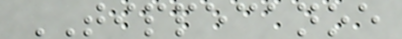TIPPECANOE
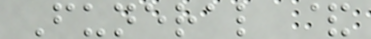Funeral &
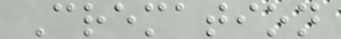Cremation
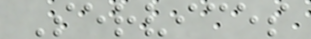Services
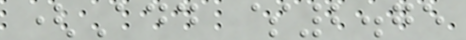(Add $2.75
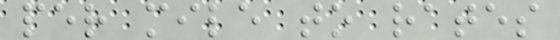per mile to rates
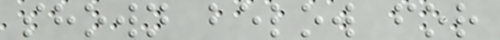shown below for
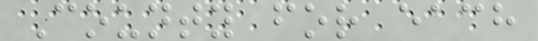County for each
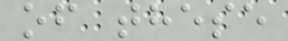of these
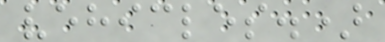vehicles.)
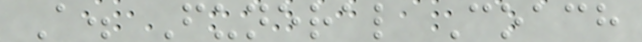A. Funeral Coach
